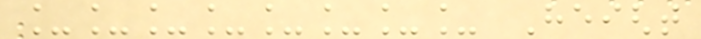________ Height
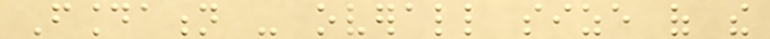Foundation - overall size of the
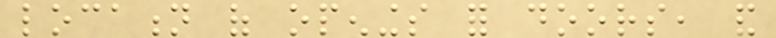location of openings for doors, and
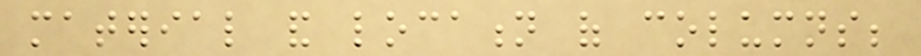material and location of columns;
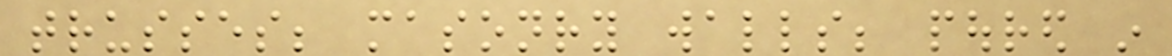trusses; masonry walls; poured in
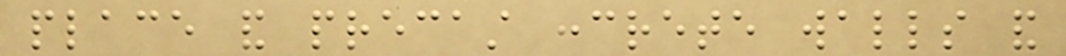place and precast concrete walls and
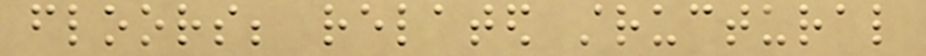floors; related structural
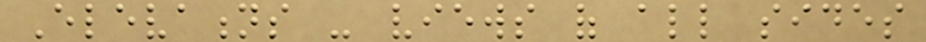Elevations - views of all sides
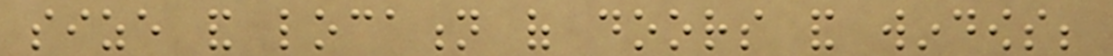size and location of doors and windows;
